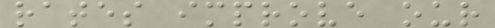rates improve our
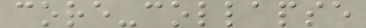core-collapse
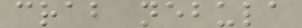crab nebula
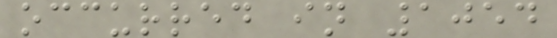occurred in 1054
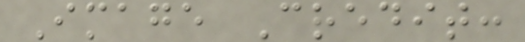Image Credit:
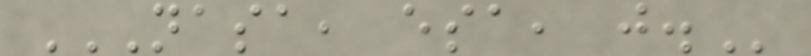NASA, ESA, J.
